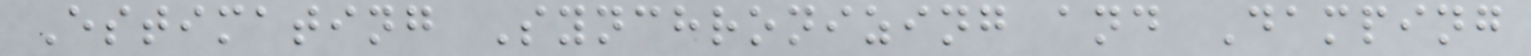Estimating Synchronizing and Damping
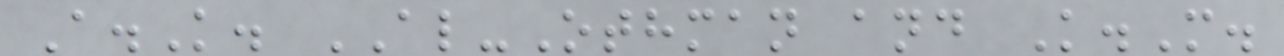A.K. AL-Othman and K.M.
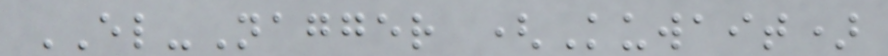EL-Nagger (Kuwait)
